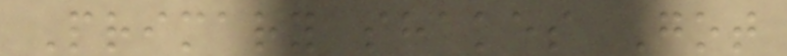Primary shakes Got
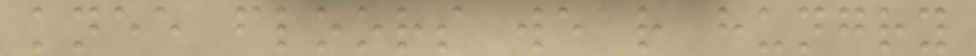knee floors wear hungry
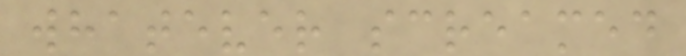whatever screamed
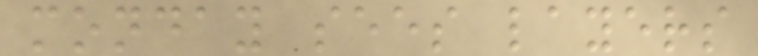monday sees layers
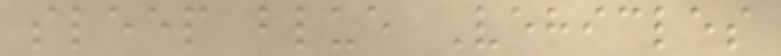sleep blue Vehicles
